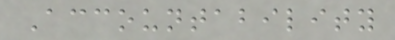Accountability
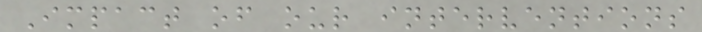Impact of our interventions
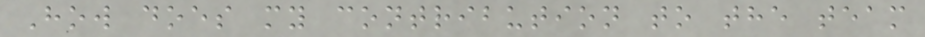How does my contribution to the team
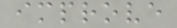improve
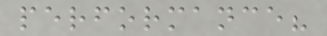performance?
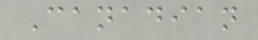Canadian
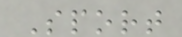Sport
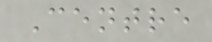Centre
